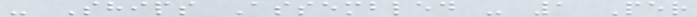- Ships Assembled - 1 Per
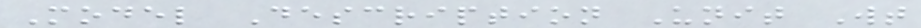Model Description Unit Wt
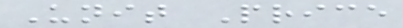Unit Price
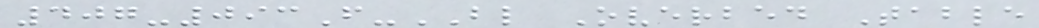407-093F-BL Overbed Table
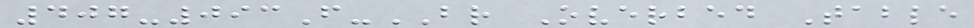407-093F-BR Overbed Table
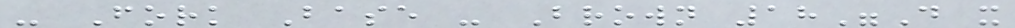- Fork Base - Brown 18"D x
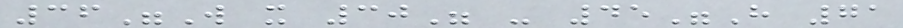36"W x 30" - 45"H 71
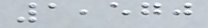1,570
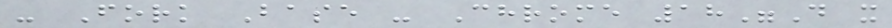- Fork Base - Chrome 18"D x
